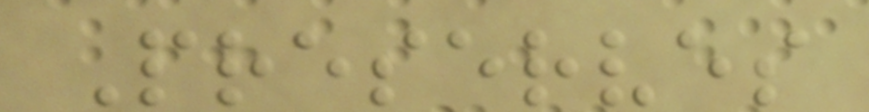Preserves
